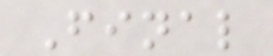Final
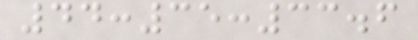44:35:33.6
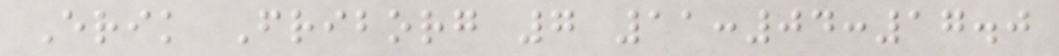Erik Friborg 7 11:04:17.0
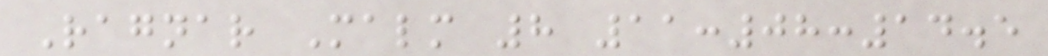Ragnar Malm 8 11:08:14.5
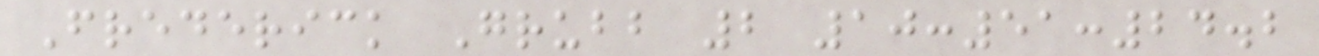Frederick Grubb 2 10:51:24.2
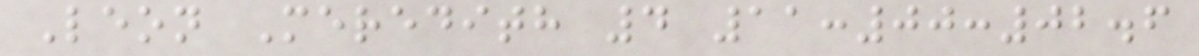Leon Meredith 4 11:00:02.6
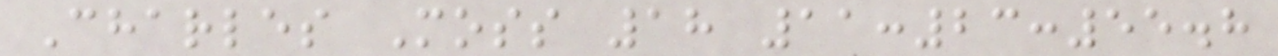Charles Moss 18 11:23:55.8
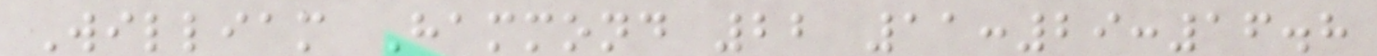William Hammond 22 11:29:16.8
